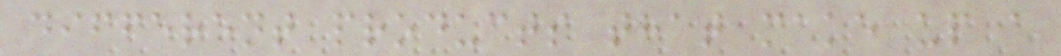different products that make up a
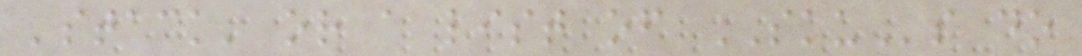'stack' or a list of SKUs do
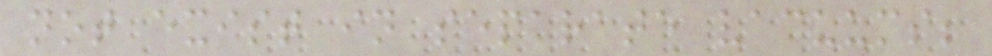not exist in separate vacuums;
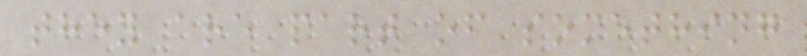they are part of something
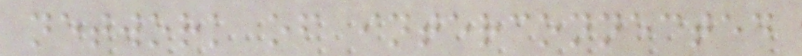network of interconnected
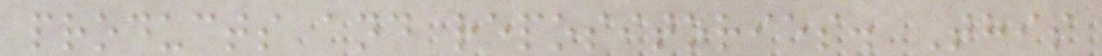products and repositories. This
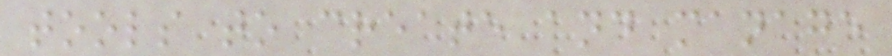tools to create and manage
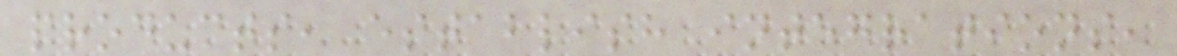products, establish integrations,
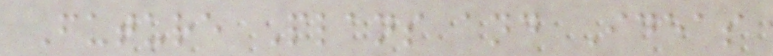Future Plans and Ideas
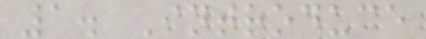1. Introduce
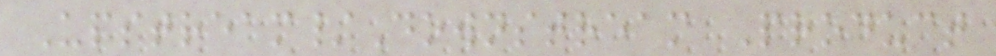Upstream/Downstream Product
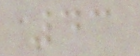43
